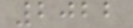2022
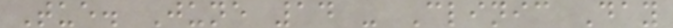Tue. June 14 - Clinic Day
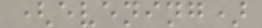(evening)
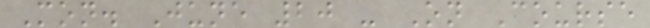Mon. June 20 - On Course
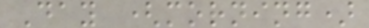Day (morning)
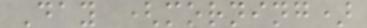Day (morning)
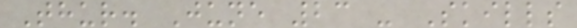Thur. June 23 - Skills
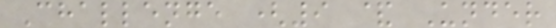Challenge (9 & Under
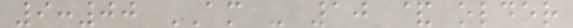9:00 AM - 10 & older
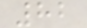82
